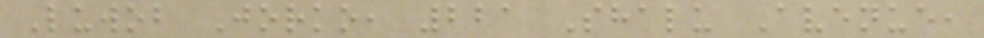Luwob Jorko, 221 Shalu Avenue,
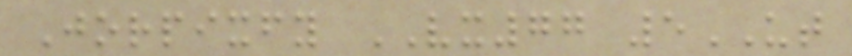Jorpixfy VX77 5UT
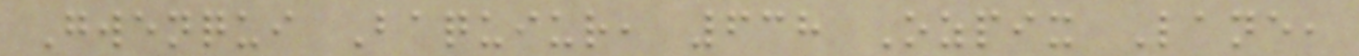Gwenqui Baquiur, 638 Ozpix Lane,
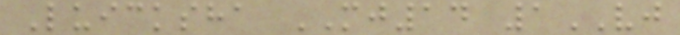Luicksha MJ14 1VJ
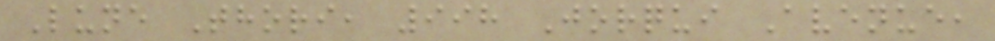Lune Thori, 998 Jorqui Avenue,
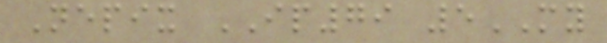Nepix IP79 5MY
